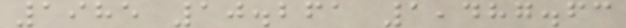1985 10.261 1,487.63
